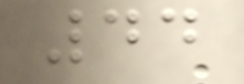44
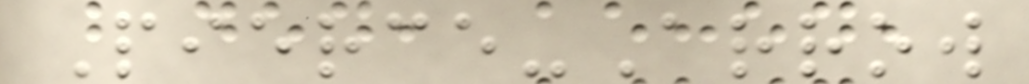Pierce-Arrow
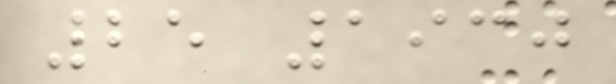25 1930
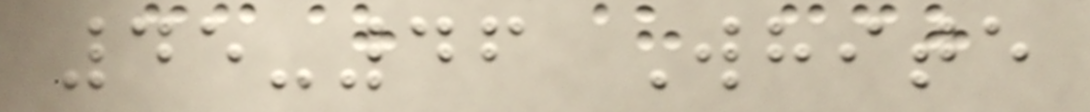45-46 White
